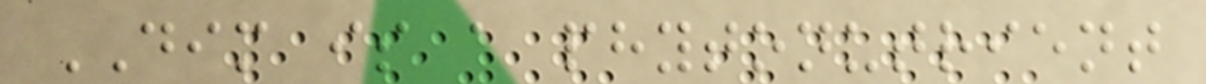DIM is a phytonutrient
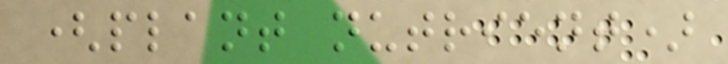(plant nutrient)
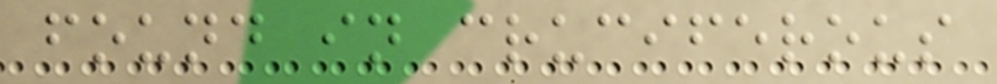found in cruciferous
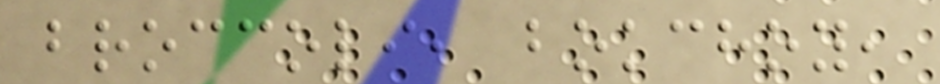broccoli, bokchoy,
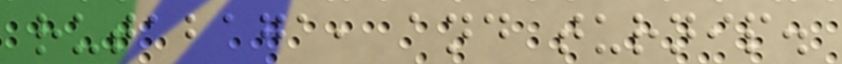rutabaga, and turnip.
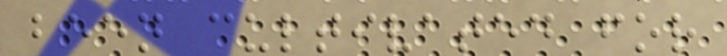been cultivated for
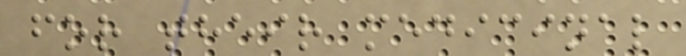for their medicinal
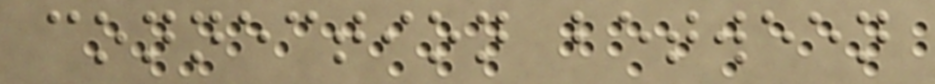connection between
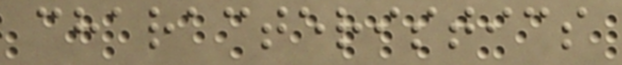characteristics
